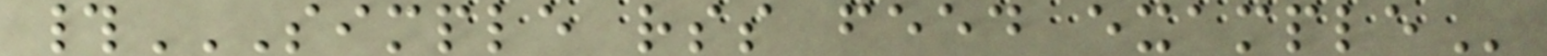#SIMPLE RSS FEED EXAMPLE
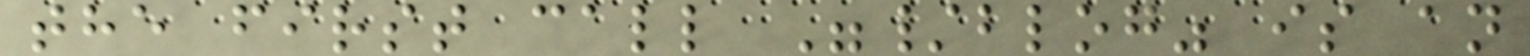the first call "/blog" is an
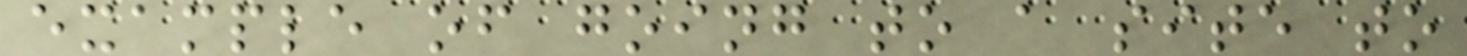example of going to a site to
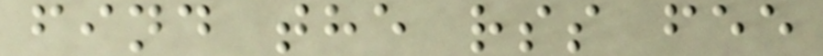find the rss fee
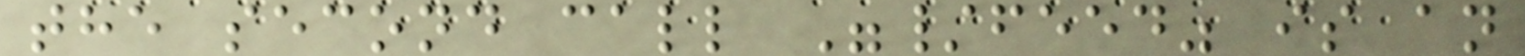the second call "/feed" is an
